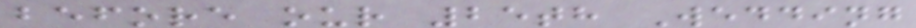before our 25th Wedding
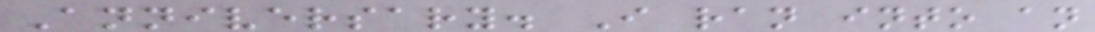Anniversary. I ran into an
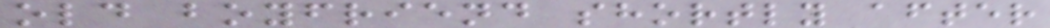old boyfriend shortly after
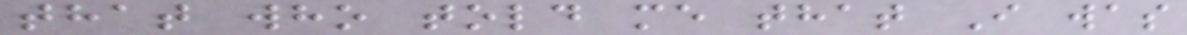that who told me that I was
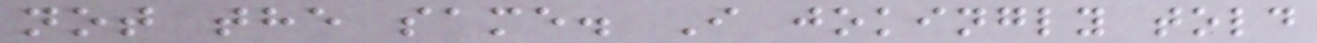not the same. I jokingly told
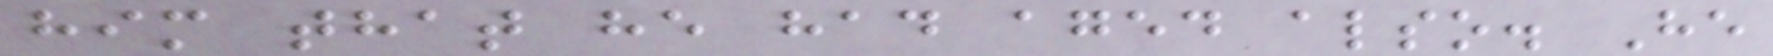him that he had aged also. He
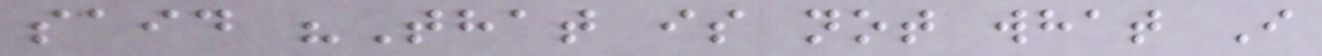said "That is not what I
